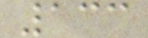133
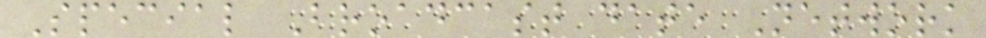Special Broadcast date Network
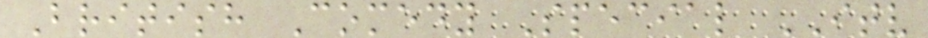British Comedy Special ITV
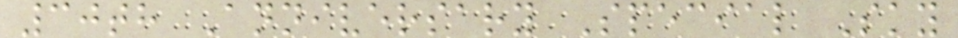30th Anniversary Special Sky
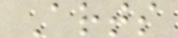Arts
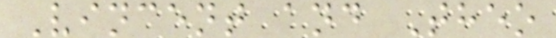Vincent and Theo
